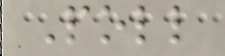Poll
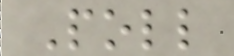Poll
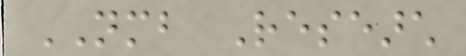NMB Research
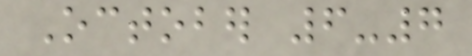October 6-7
